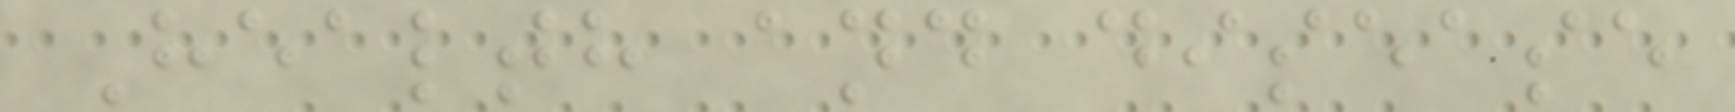Health and disease
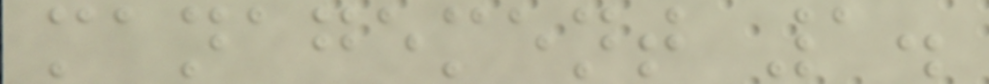management 1.
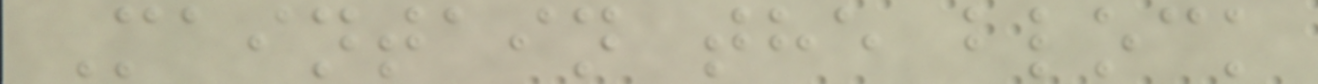Maintain the block
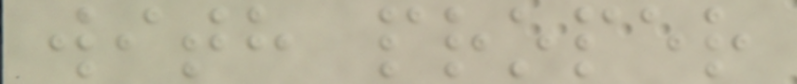with proper
